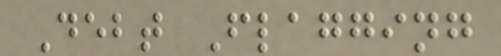Debt Flagging
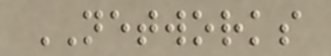NETWORKS
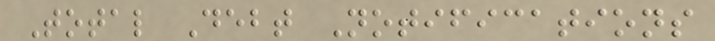Total Debt Notifications
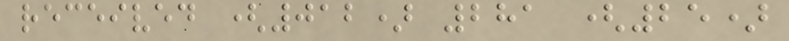received (012) 281 (25)
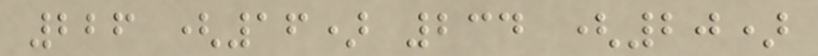226 (16) 234 (20)
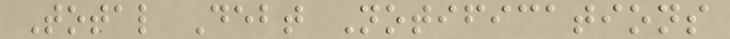Total Debt Notifications
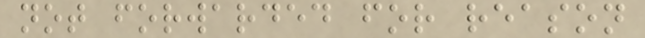not forwarded for reason
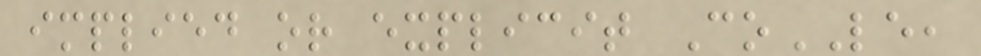implied or explicit CoLE,
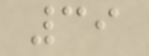39
